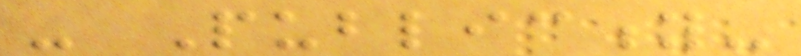- Publicity-
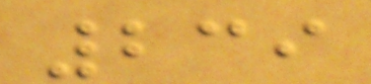239
